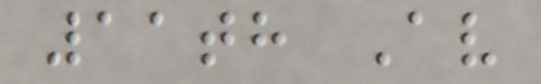11th Av
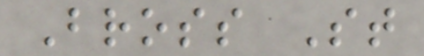Bross St
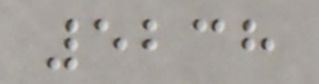5238
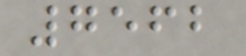7562
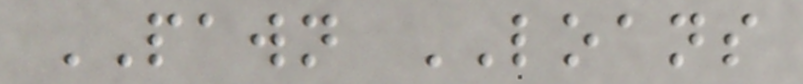PAWN LOANS
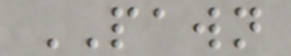PAWN
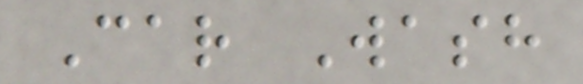Car Wash
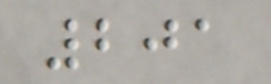201
